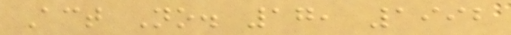Act No. 17, 1992
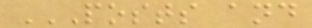POSTS AND
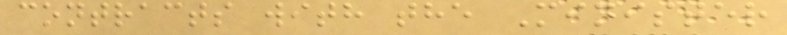contracts with the Minister
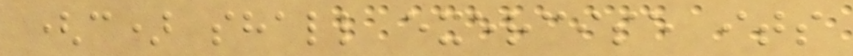(c) shall exercise its
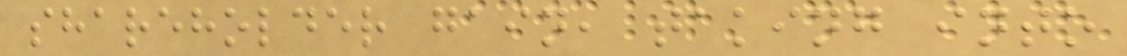shareholder gain, taking into
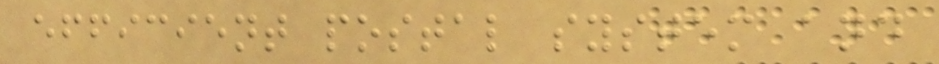efficient postal system and
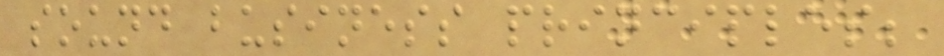sound business principles;
